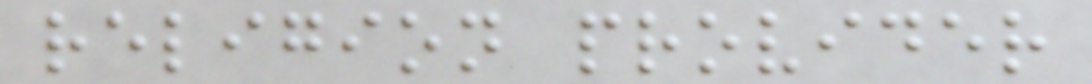religion provider
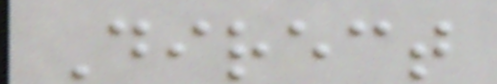Direct
